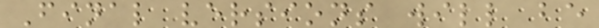Final versions will be
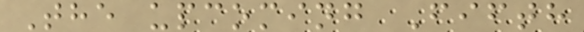The upcoming Fifth
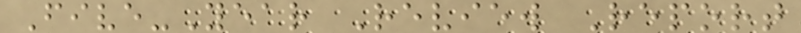Five-Year Review Report
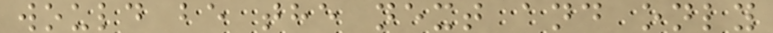would be the next and only
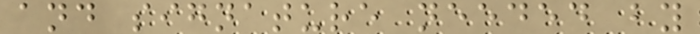and signature needed by
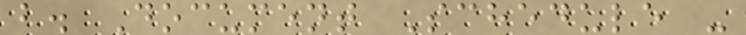b. Document Schedule -
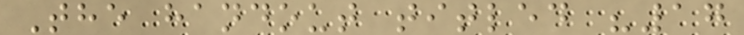The handout titled "17
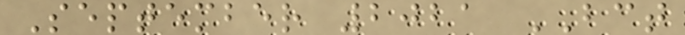September 2021 BCT
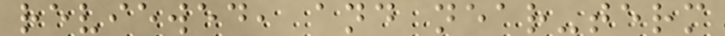reviewed, and near-term
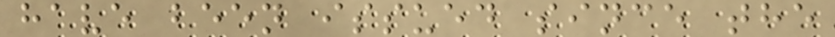have been issued since the
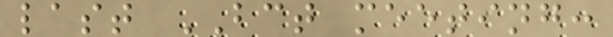last BCT meeting:
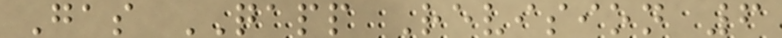Gas QAPP Revision 6
